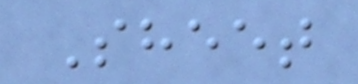Sheet
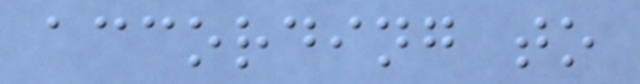according to
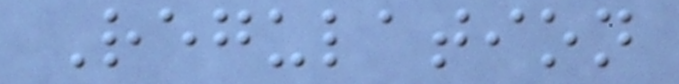Regulation
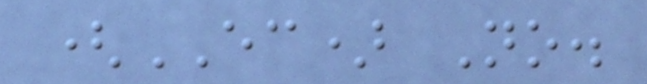(EC) No.
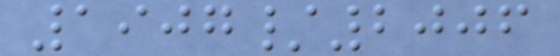1907/2006
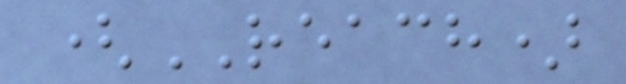(REACH)
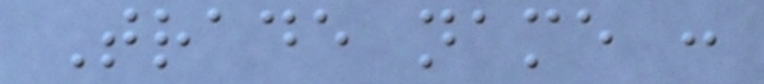Trade name :
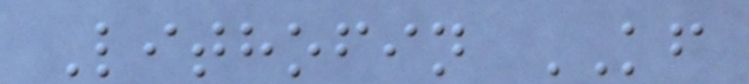Lithofin KF
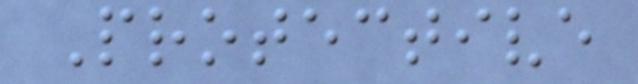Protective
